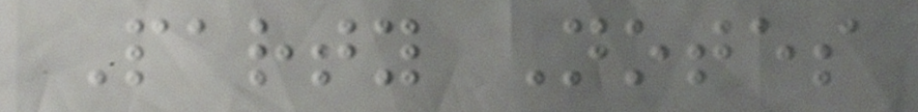Party Notes
